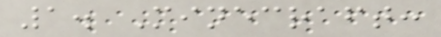1. Minecraft:
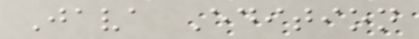Java Edition
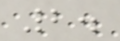2.
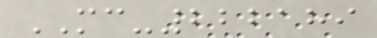MC-222189
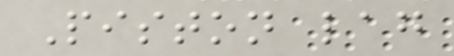Piston lag
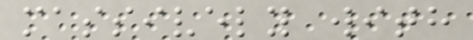massively with
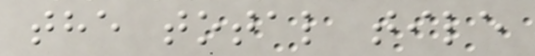the total tile
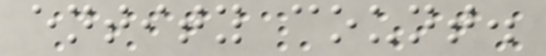entity count.
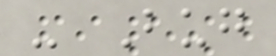- Bug
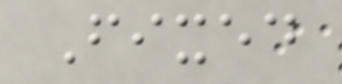Fixed
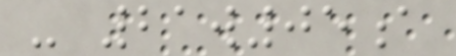- 21w05a
